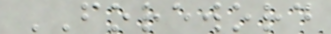FOREWORD
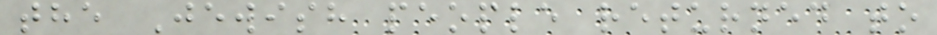the Jewish people returned to
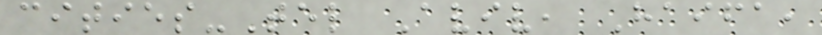cities-Tel Aviv, Haifa,
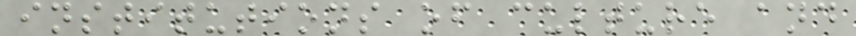institutions of culture and
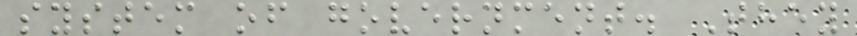system of government. They
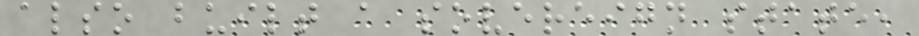also built a sovereign state,
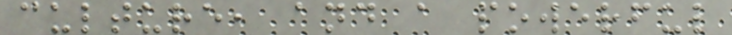culture, and a powerful
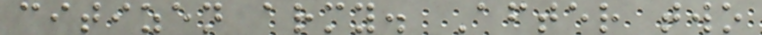citizen army. After two
